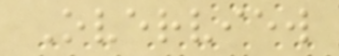Overview
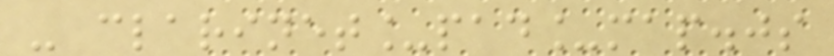- clarinet_pad_map.js
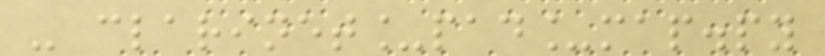- clarinet_pad_map.py
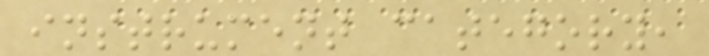instrument category,
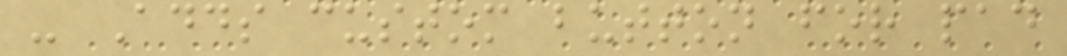- Adds custom button for pad
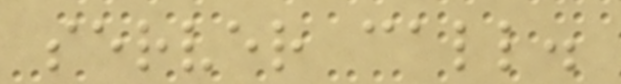server call.
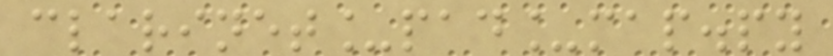clarinet_pad_map.py
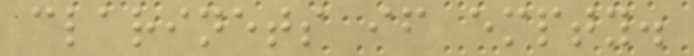clarinets if empty.
